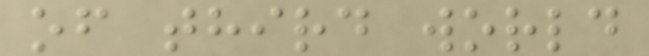of third world
